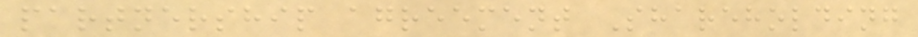partnership agreement Shareholding
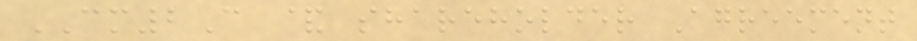CM2C & shareholder Agreement
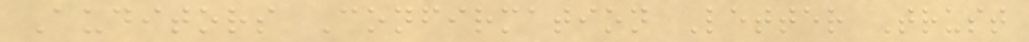Auditors Confirmation Letter Trust
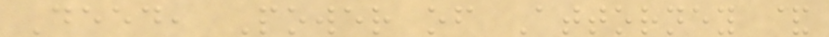Deed, Power of Attorney &
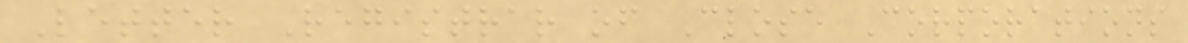Letter Registrar of Close Corporations
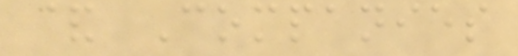& Companies
